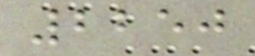2250
